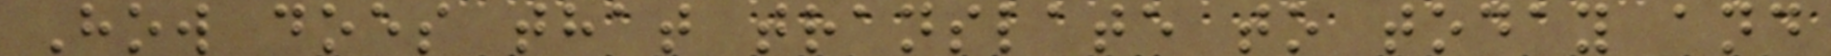How does that translate to today and
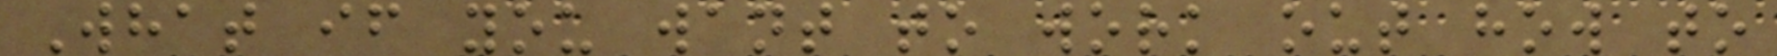What if you want to work out how to
